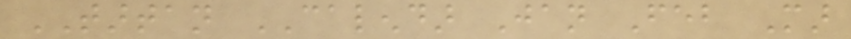TARTAN CALENDAR Jan Feb Mar
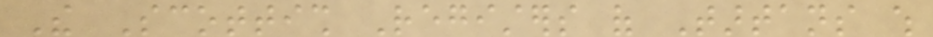The Scottish Registers of Tartans which
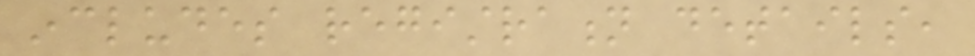includes registration details,
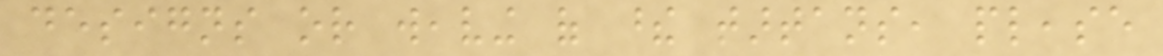designs or weaving of these tartans, please
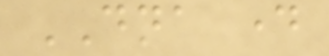DNA day
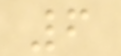6
